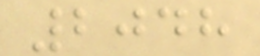2048
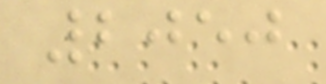2050
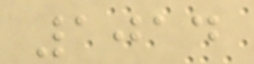1014
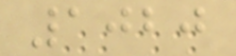1020
